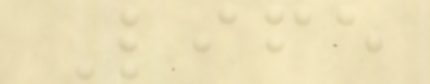Life
